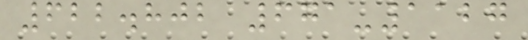622.802 671-1127
